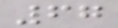67
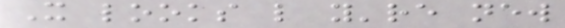It looks like you're new
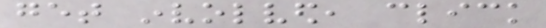get involved, click
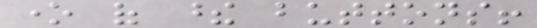one of these buttons!
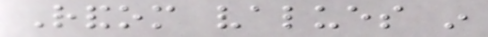Random values in
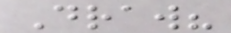Draw?
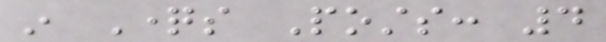in Questions Posts: 4
